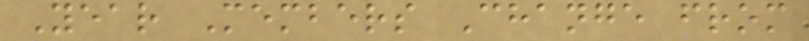Year Members Change from
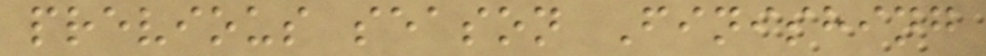previous season Finishing
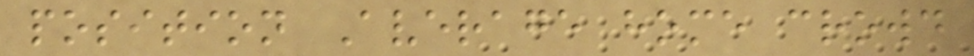position Average home crowd
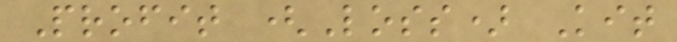Profit (Loss) Kit
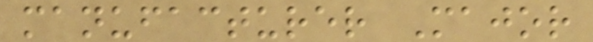manufacturer Major
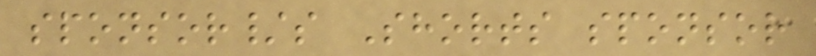sponsor/s Shorts sponsor
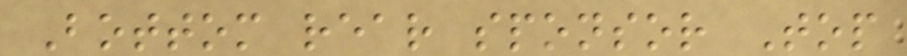Bottom rear sponsor Top
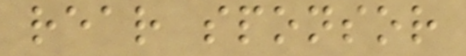rear sponsor
